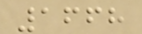1668
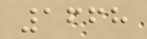1668
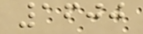1600
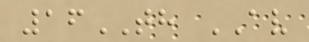16TH AV
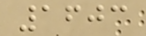1603
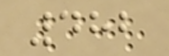482
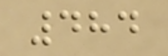484
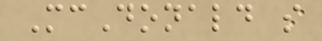McDonald s
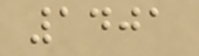1401
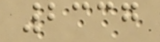2337
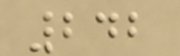242
